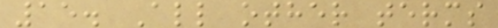15. All other terms
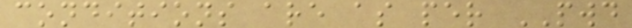conditions are as per PWD
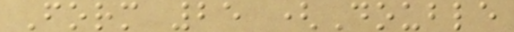Form 25 (Double
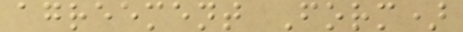agreement Form)
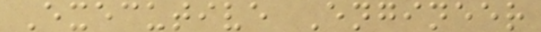Executive Engineer
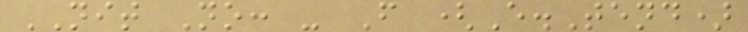NIT No: - F (E.Tend)
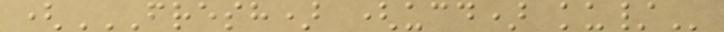(FRESH) (UCD) KU/
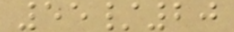55/20
